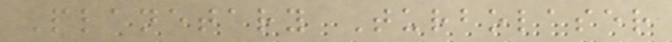Planetary Turbolaser
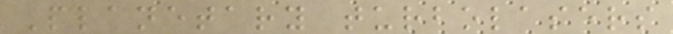Planetary turbolasers
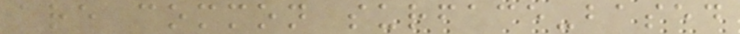are common surface-based
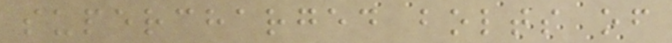supercharged bolts of
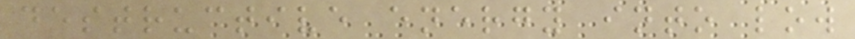destructive energy into low
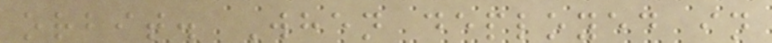orbit. When deployed in
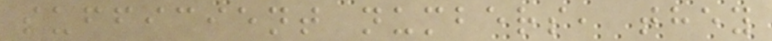sufficient numbers, they
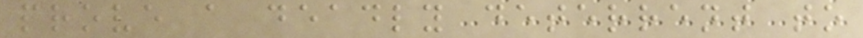prove a deadly deterrent to
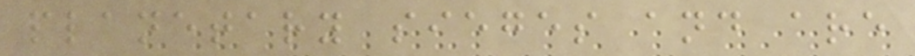planetary sieges and are
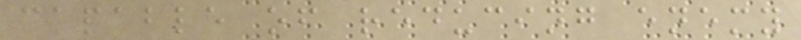capable of reducing enemy
